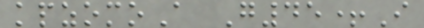kpzomoA G45+I
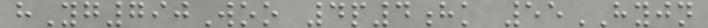hYg790Woo 4p4hk 55HYJN
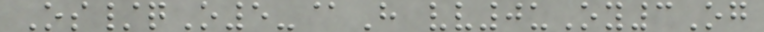Os/qO5-@H vv0uOy3Og
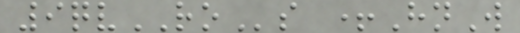9qvROs +HnW
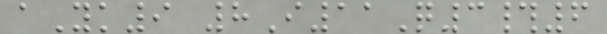aYk9 8I11Q3#6
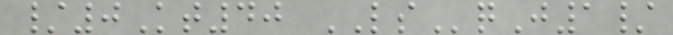/0Kt40 LSqJ1/
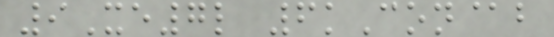9Xe7l 6kCon@b
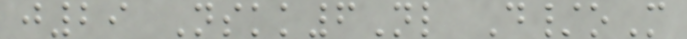j29 Nskk6Nl D/oM
